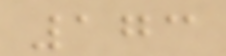173
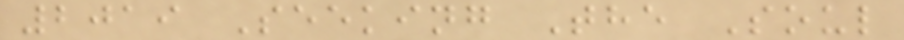2019 Seeking The Soul
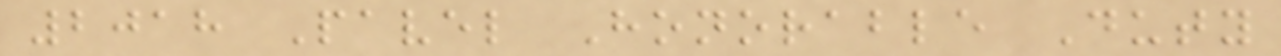2018 Pavel Honorable Duty
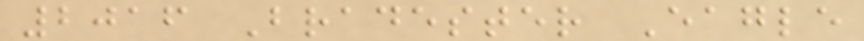2016 Bradester Eagle
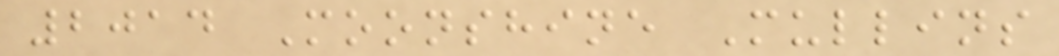2014 Moonshine Mullins
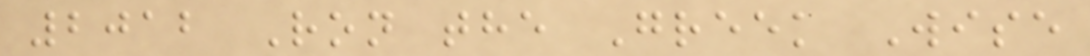2012 Ron the Greek Wise
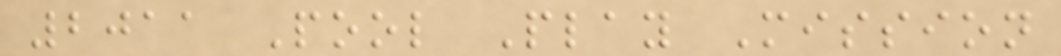2011 Pool Play Mission
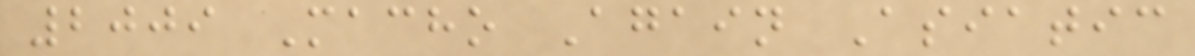2009 Macho Again Asiatic
